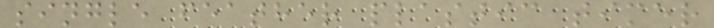single feather plastic timer
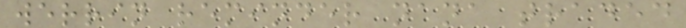werrin reminder nana traded
